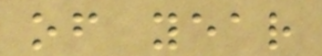of year
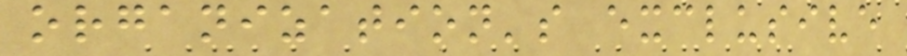organization's exclusive
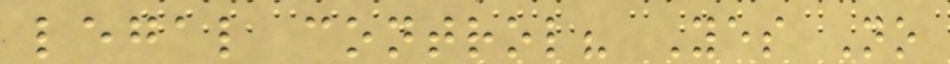legal control? Yes No
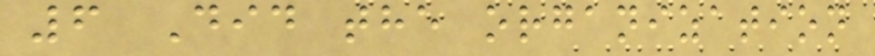6 Did the organization
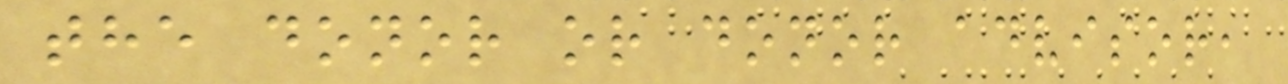the donor or donor advisor,
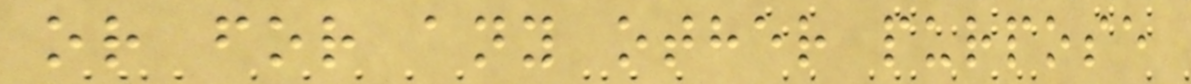or for any other purpose
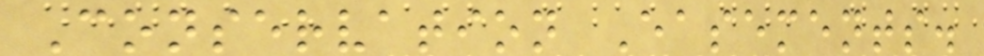Conservation Easements.
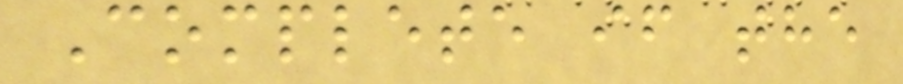Complete if the
